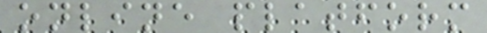online platform
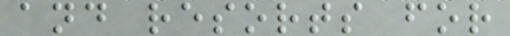and resorts for
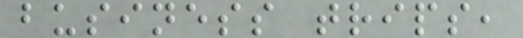business trips,
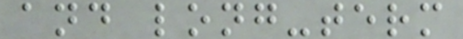and long-term
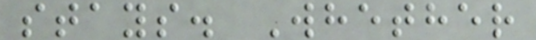stays. Whether
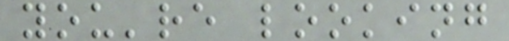you're looking
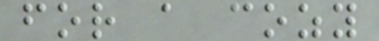for a cozy
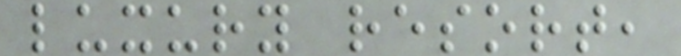luxury resort,
